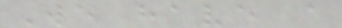We have a
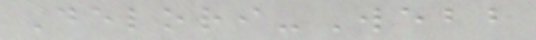Delori-Webb
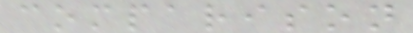comparison
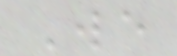We
